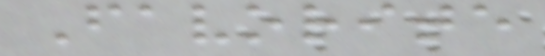Favorite
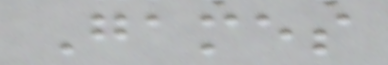Games
